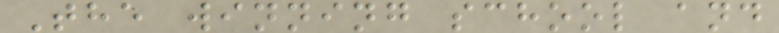The winning school and
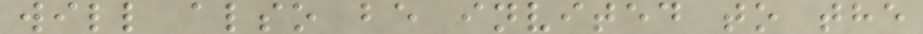will also be invited to the
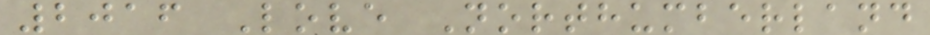2016 Love Northumberland
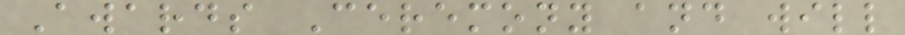Awards Ceremony and will
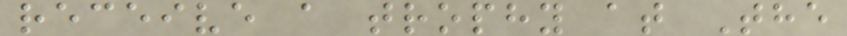receive a trophy at The
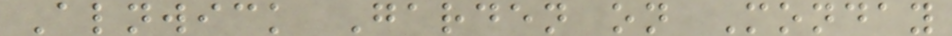Alnwick Garden on Monday
